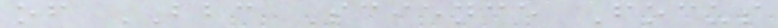of BBC Science Focus
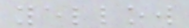yellow
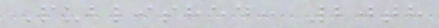Published: 20th
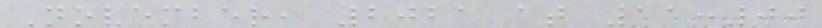November, 2021 at 11:00
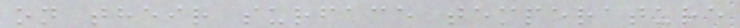on their surface temperature
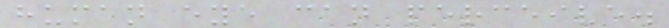human eye can perceive.
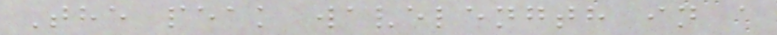The peak wavelength in a
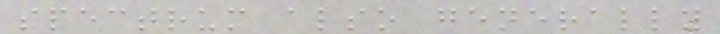spectrum also generally
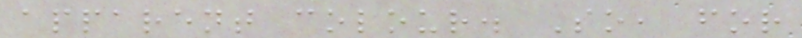apparent colour. So, for
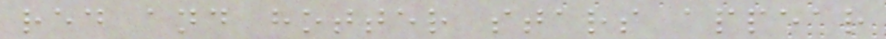red and hotter stars appear
